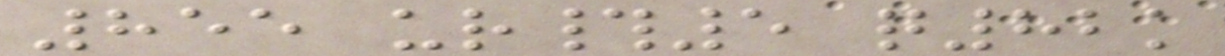855 ur#5 q82k
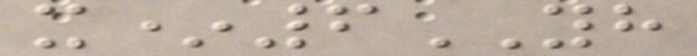x*6YH
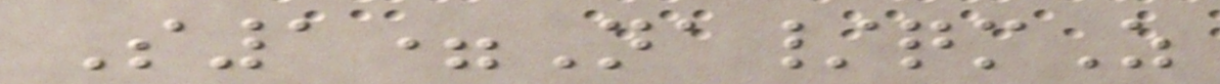S1=Na/qmZ
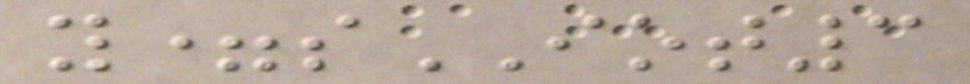y=sIOT3
